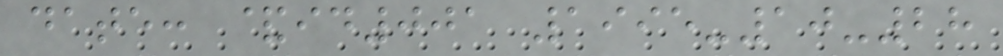date: &id001 1995-10-28
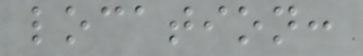location:
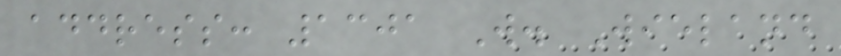address: 1301 W. Wieland
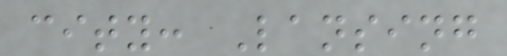city: Lansing
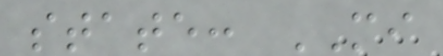state: MI
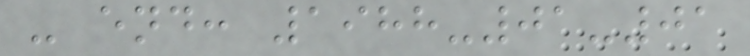- end: 1988-01-01
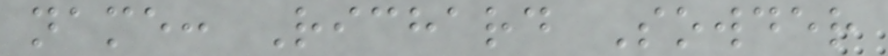name: Richard Sowder
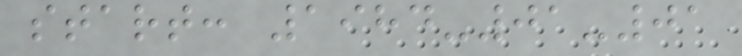start: 1984-01-01
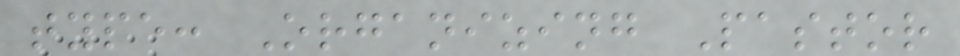type: Organizing Pastor
